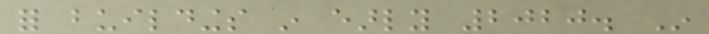for buildings in early 2020. In
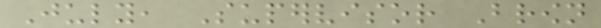July, Supervisor Brown
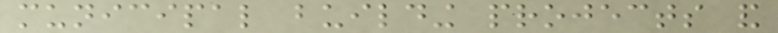municipal building projects and
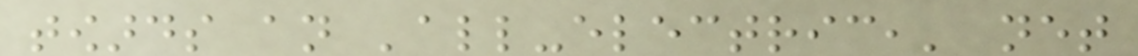towards an 'all-electric,' net
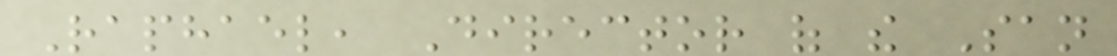Raphael, Director of the San
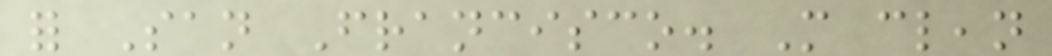for San Francisco. More clean
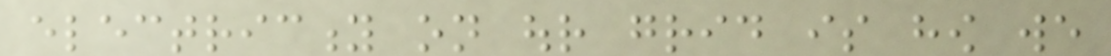electricity on our grid is how we
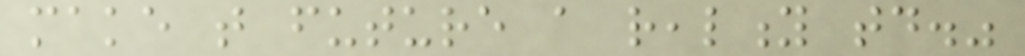make that future a reality today."
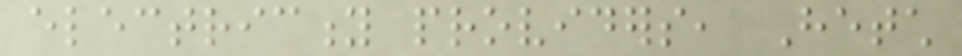electricity providers, Hetch
